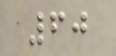60
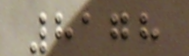8178
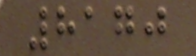8170
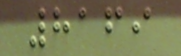8169
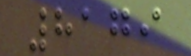8179
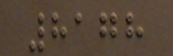8178
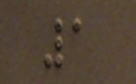1
